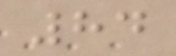84
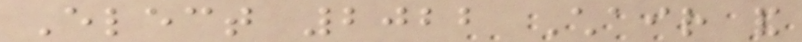Elect 2022 Chair and
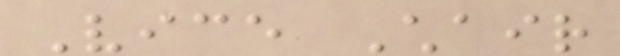Vice Chair
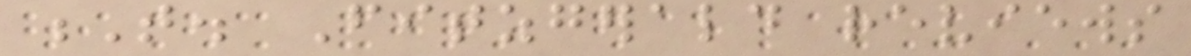T. Fitzgerald reviews
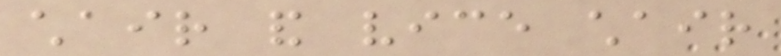chair and vice chair
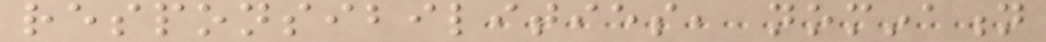responsibilities, nomination
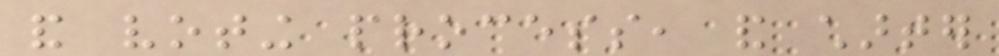and voting process, and charter
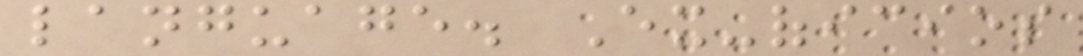language. Ex-oficios
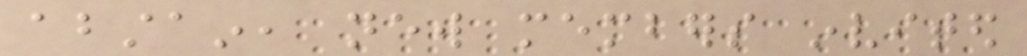abstain, new members invited
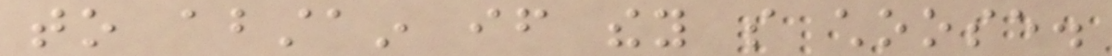to abstain if they so choose.
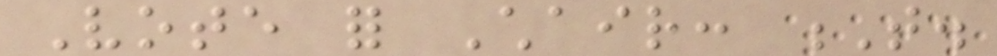Vote for Chair: T.
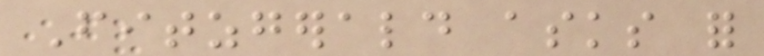Fitzgerald asks for
